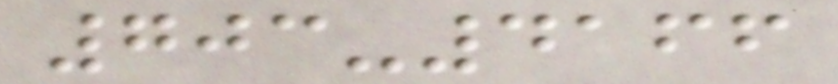703-4166
